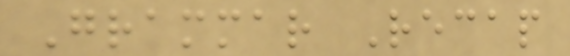Grammar Recap
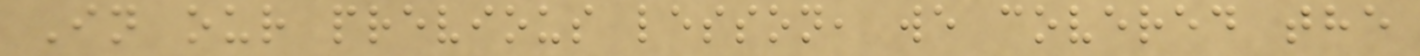In our previous lesson, we covered the
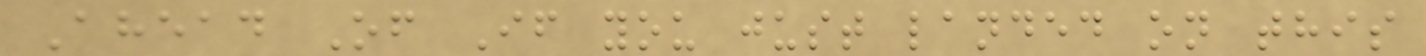Ahead Of If you just landed on this
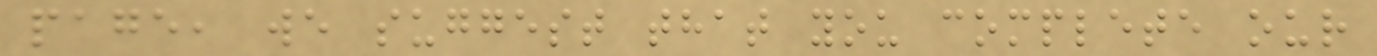page, we suggest that you complete our
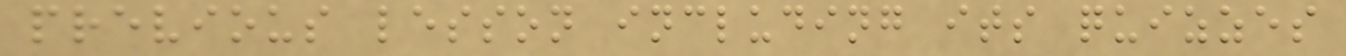previous lesson including its quizzes
